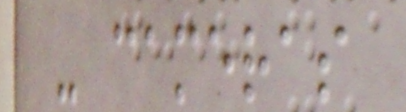- cameras
